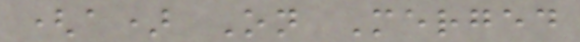(a) On Merged
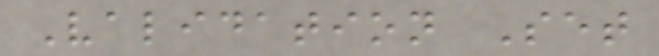Validation Set
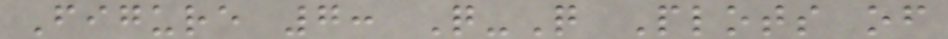Figure 7: Q-Q Plots of
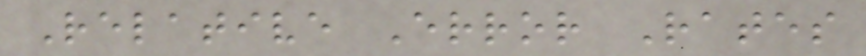Relative Error Rates
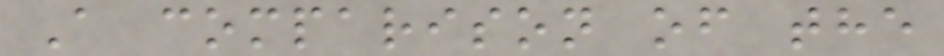A comparison of the
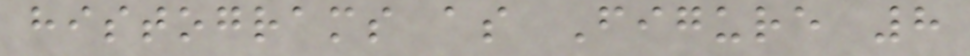histograms as Figure 8
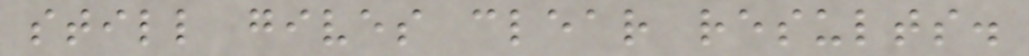still gives clear results.
